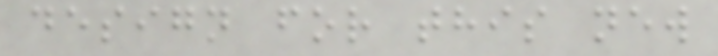design for this new
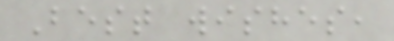Best wishes,
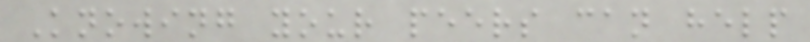Knowing your peers can help
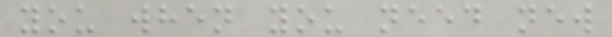you when you need new
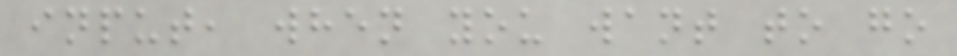input, when you want to go
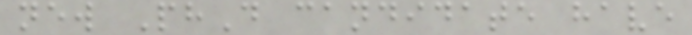new PhD candidate have
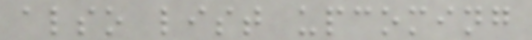also list upcoming
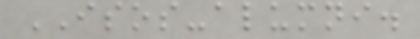ISOS-alumni.
